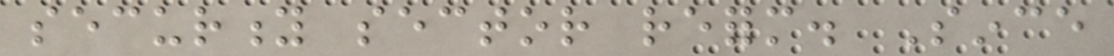security sector reform. Since
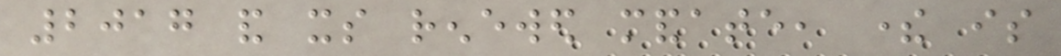2017 and its renewed mandate, there is
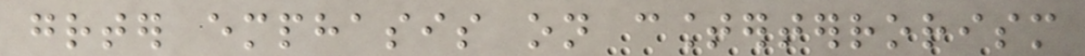greater emphasis on counterterrorism
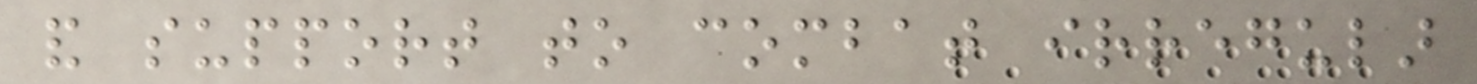and support to combat irregular
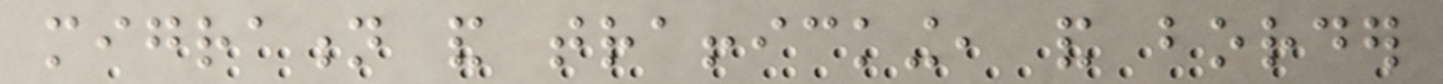migration and trafficking, and border
